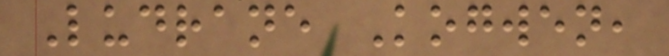Ludrane Kogwen,
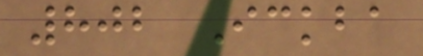802 Ickba
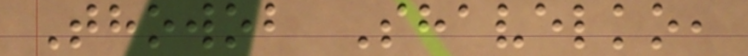Thowob Shavelko,
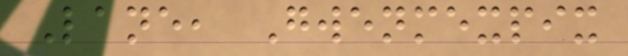Lane, Gwenmexpix
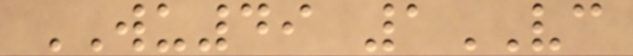WU49 1VC
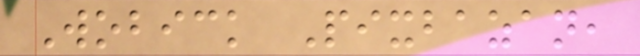Wobick Pixbazan,
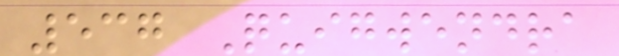537 Quigwendra
